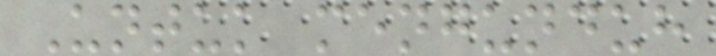Untuk mengunduh
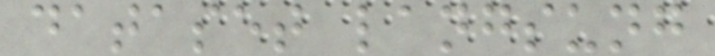dataset langsung
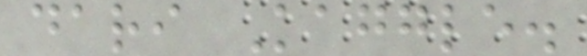dari Kaggle.
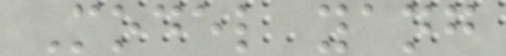Model yang
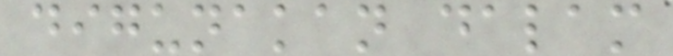digunakan dalam
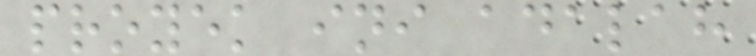proyek ini adalah
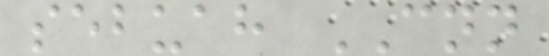sebuah CNN
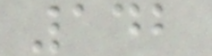142
